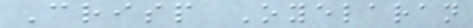Crisp Oyelaran
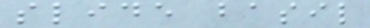slide basil
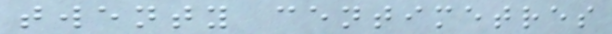twenty centimetres
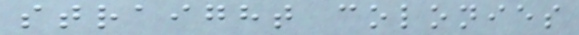straight colonies
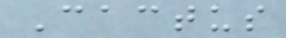Cactus
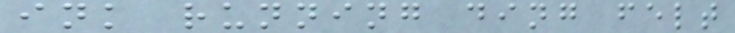ink running ding felt
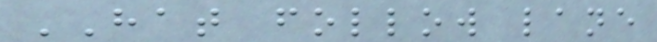HAT follow lane
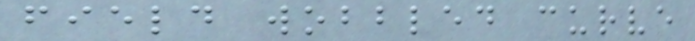field wobbled curve
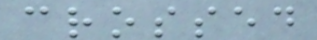crossed
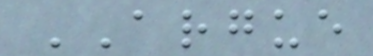ARGUE
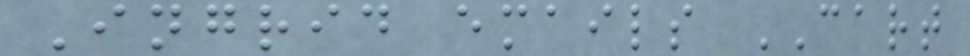Ingrid emails CART
